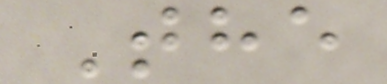The
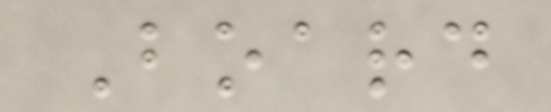Board
